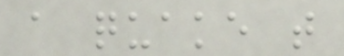a quake that
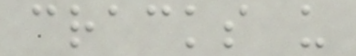cracks us
